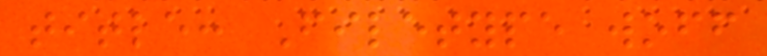title: Filetype woff
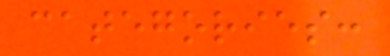categories:
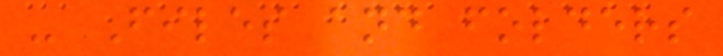- Files and folders
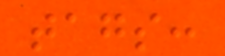tags:
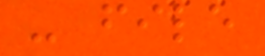- file
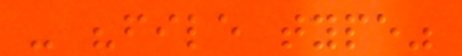- "file type"
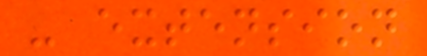- extension
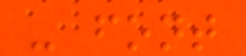- font
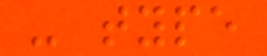- type
